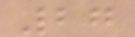27
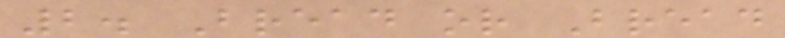2. Bread or Bread
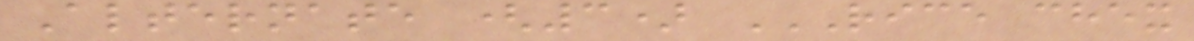Alternate (3) RICE CHEX
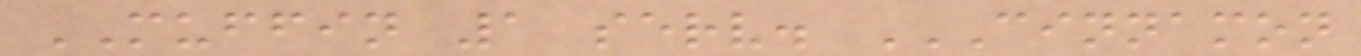MUFFIN 1 serv. CINNAMON
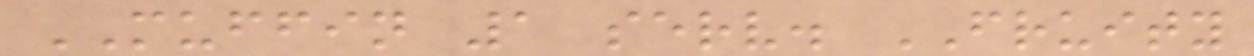MUFFIN 1 serv. FRUITY
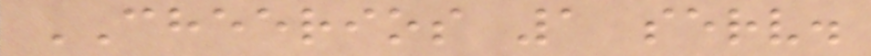CHEERIOS 1 serv.
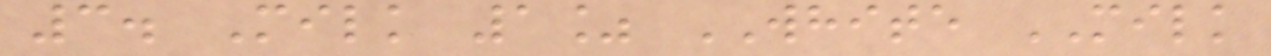3. Milk 1% WHITE MILK
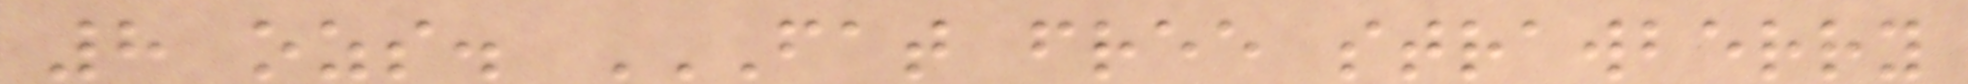8 ozs. FAT FREE STRAWBERRY
